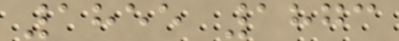1855 1873
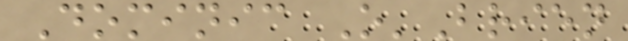Dominic O'Brien
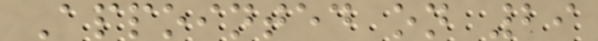Appointed on 29
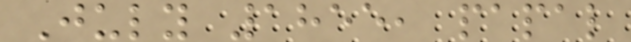July 1855, papal
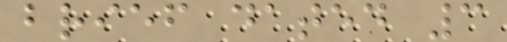brief dated 3
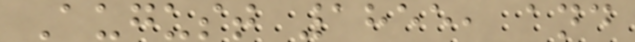August 1855, and
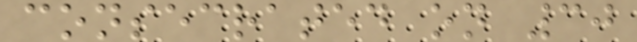consecrated on 30
